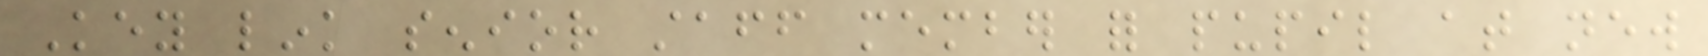Key link senior staff member for pupil at new
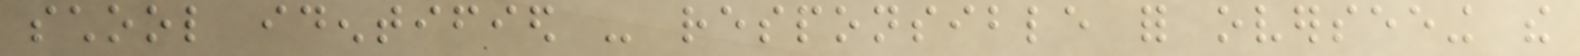school identified - responsible for overseeing the
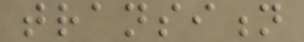transition
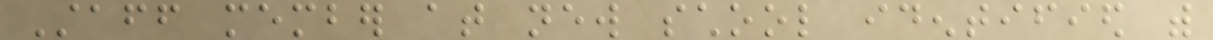Staff member at new school identified with
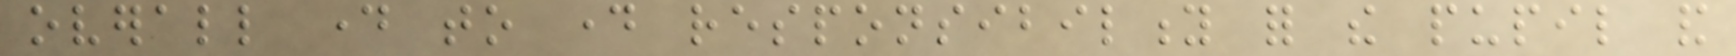overall day to day responsibility for the pupil and
